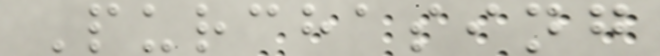Purchasing
